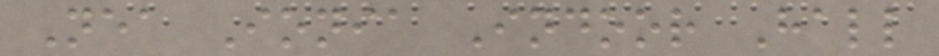Nea Ionia Indoor Hall
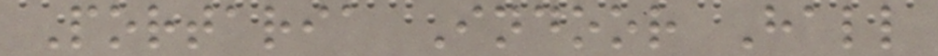Portaria Indoor Hall
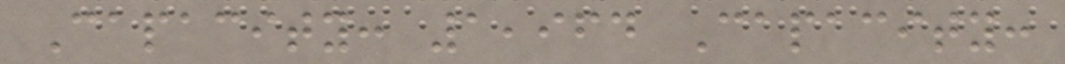Capacity: 1,964 Capacity:
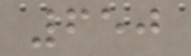650
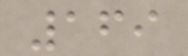169
